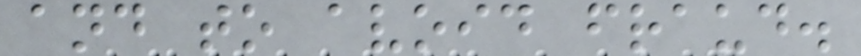and to avoid fraud.
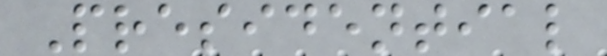Presidential
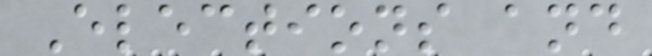Elections and
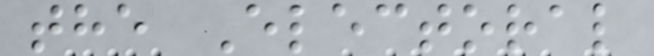the Electoral
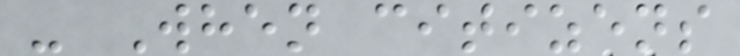- When citizens
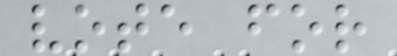vote for
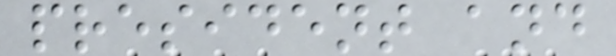president and
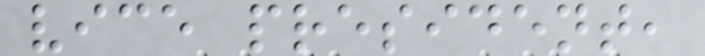vice president,
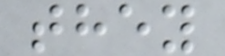they
